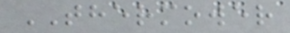THERMOWER
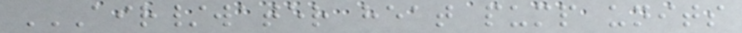AIR/WATER HEAT PUMP UNITS
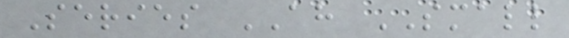Series AH SMALL
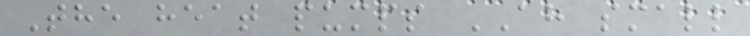The heat pumps AH small
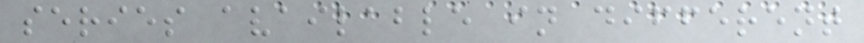series available in different
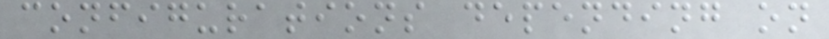configurations depending on
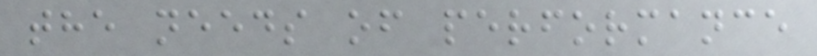the needs of performance
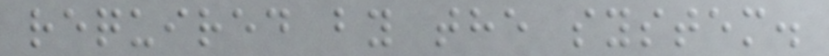required by the system.
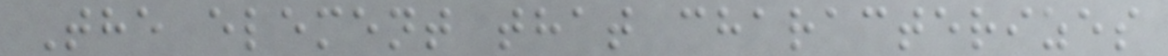The element that characterizes
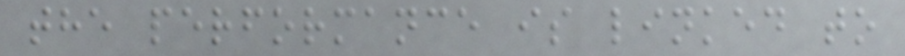the performance is linked to
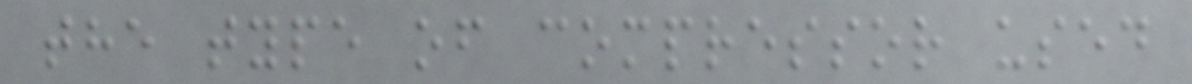the type of compressor used
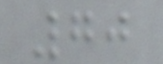70
